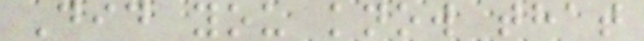Did you know that
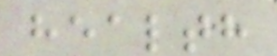health
